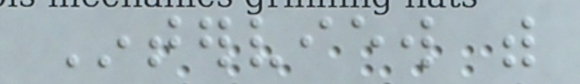Interview with
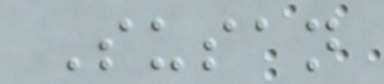Susan
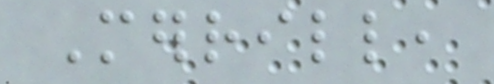Merrill,
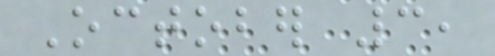October 3,
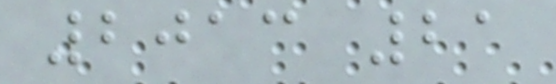2013 21
